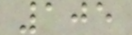105
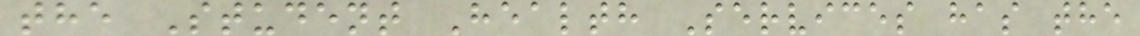the Student Health Services has the
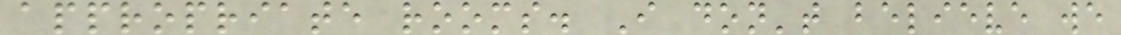appropriate rooms. I don't believe we
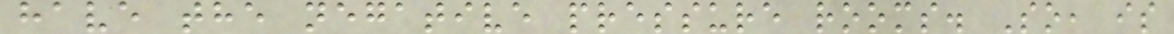have the negative pressure rooms. So, is
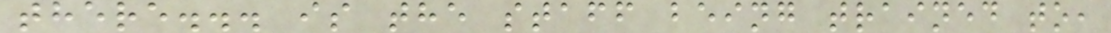there... is the staff being trained to,
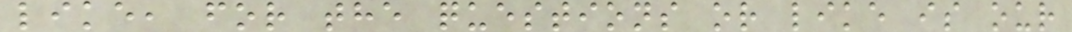like, for the questions or like is our
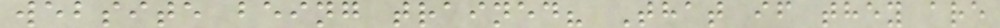website being trained? That if they are
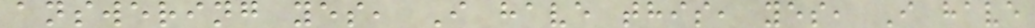answering yes, I have this, yes, I have
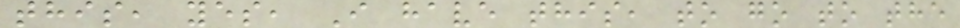this, yes, I have this, to go to the
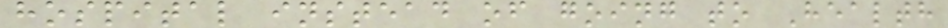hospital instead of going to Health
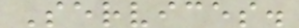Services.
